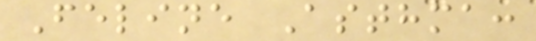Feline Asthma:
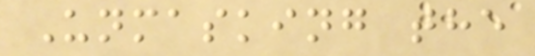Unmasking the
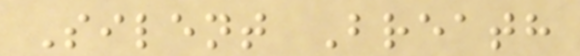Silent Breath
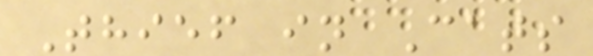Thief in Cats
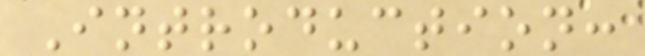Introduction:
